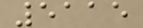5115
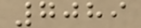7089
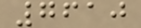7610
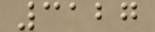3127
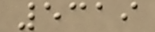5319
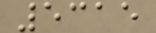5315
